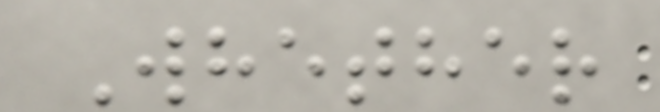Whether
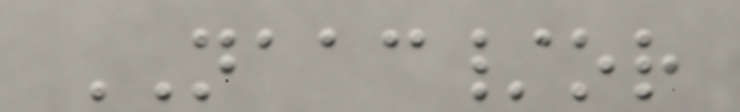NAAC/or
